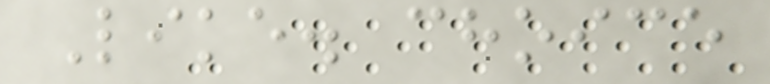Like. choice
